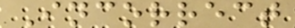Incorrect
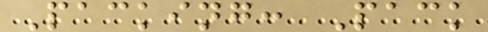Packing: Pack
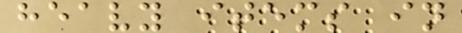heavy items in
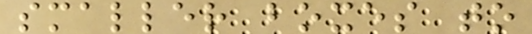smaller boxes to
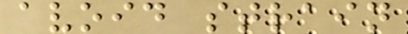avoid strain
